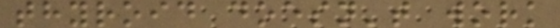thyroid doesn't work
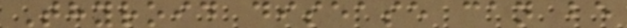Thyroid disease can be
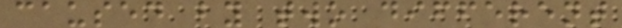caused by two different
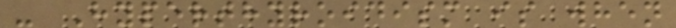- Hyperthyroidism is when
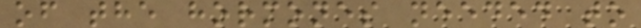of the hormones needed to
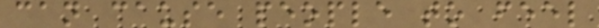can cause people to feel
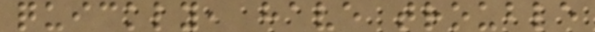quickly, have trouble
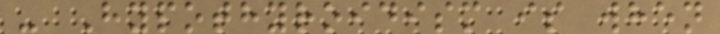- Hypothyroidism is when
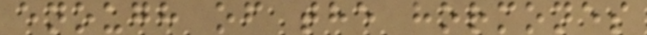enough of the hormones
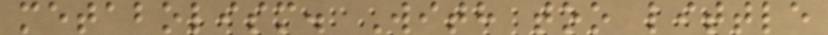metabolism. With too little
